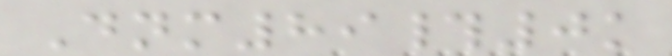Dnm89#0k
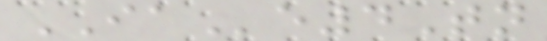IAe4Tn
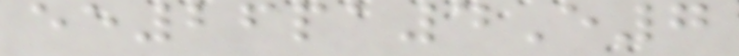ee26pa4E7
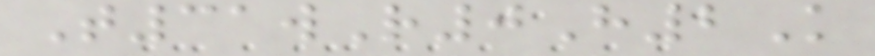T31wR0H2K
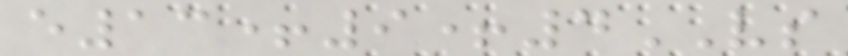e13+9+4VS
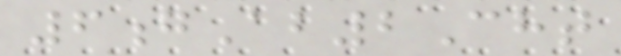6gAb2Cht
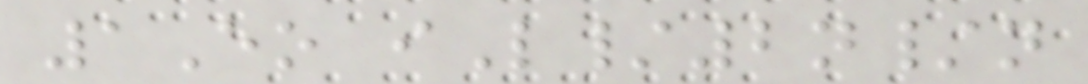1Eo iL/2n/n
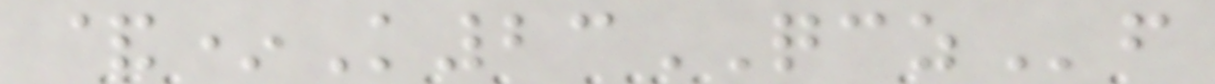&*K23QCZf
